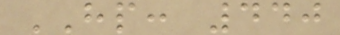HP: 440
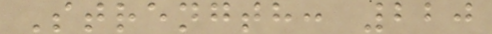Strength: 220
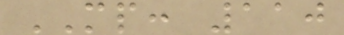MP: 110
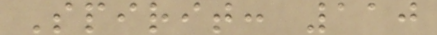Spirit: 110
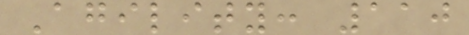Agility: 110
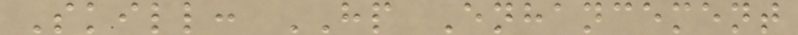Skill: HP Enhancement
